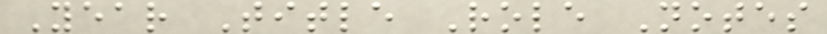Year Title Role Notes
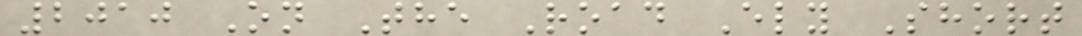2010 On The Road Ely Short
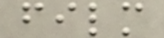film
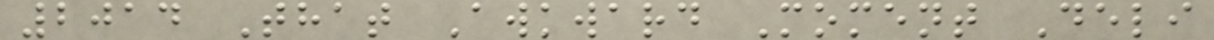2014 That Awkward Moment Deli
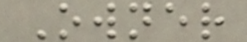Owner
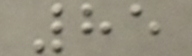85
